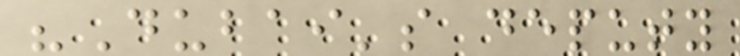"Dubai's deputy
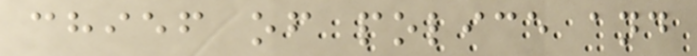chief of police and
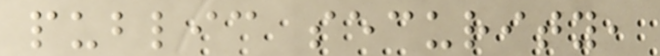public security,
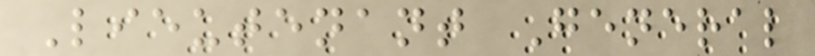Lieutenant General
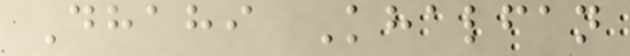Dhahi Khalfan
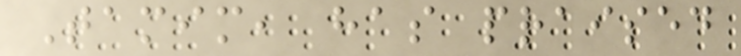Tamim, has praised
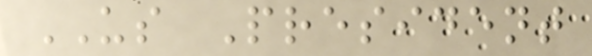US President
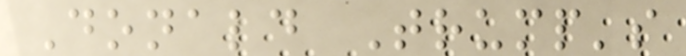Donald Trump's
